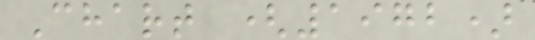Chart (1972)
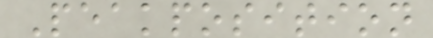Peakposition
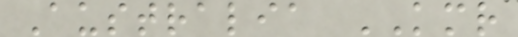Australia KMR
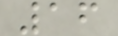16
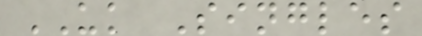UK Singles
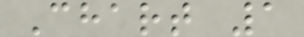Chart 1
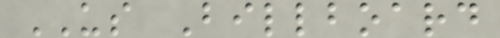US Billboard
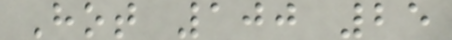Hot 100 25
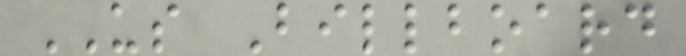US Billboard
